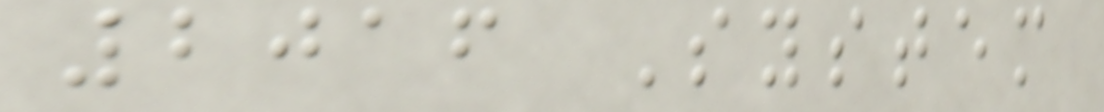2016 System
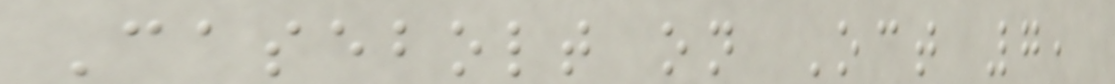Casebolt on Oct 7,
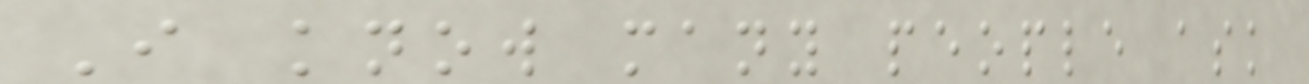I know many people ask
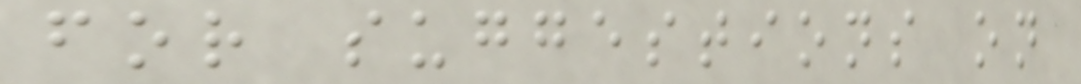for suggestions on
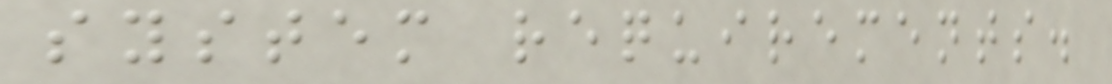system requirements.
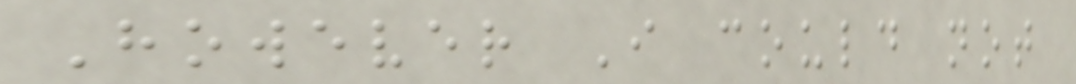However I could not
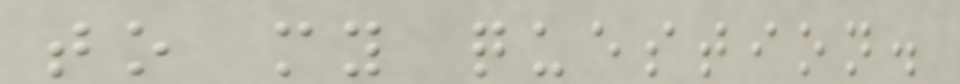to my question.
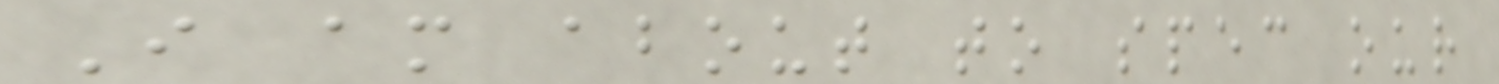I am about to spec our
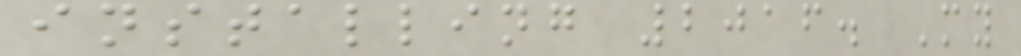installing 2016. My
